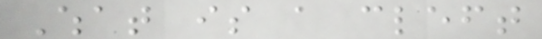What is a cleft
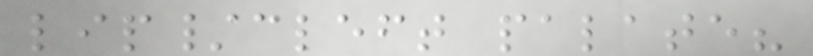lip/cleft palate?
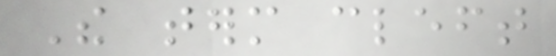The term cleft
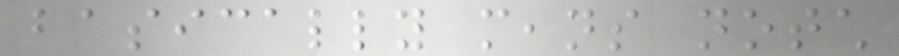basically means notch
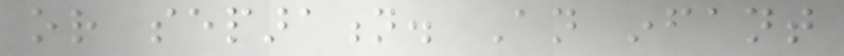or separation. An infant
